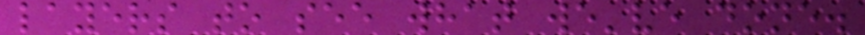layers to see what we've done.
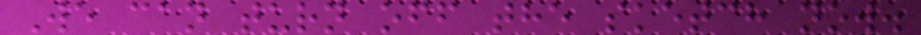We can turn off the sketch now.
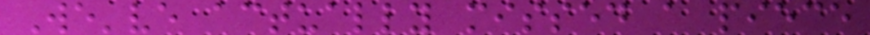We've actually missed a piece
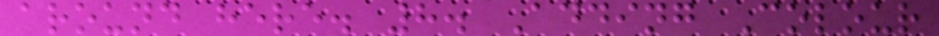around here. 8. Adding Colour
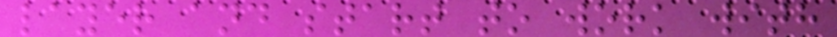layer and start to work with
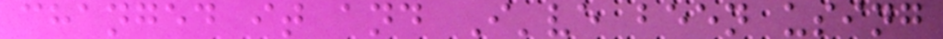changed it and I've been using
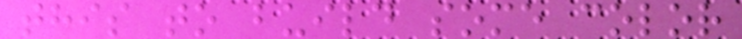this to build some color
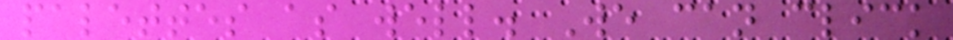palettes as well. We can click
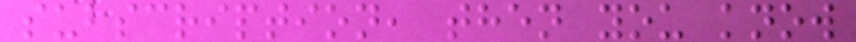subscription, then you know
